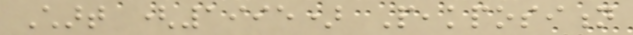Chart (1995) Peakposition
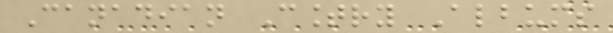Canadian Country Albums
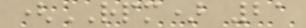(RPM) 21
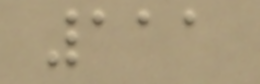111
